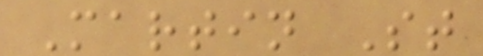Martin St
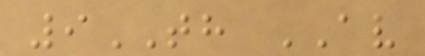9TH AV
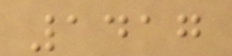1417
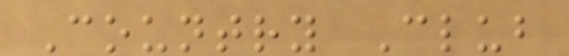Country Club
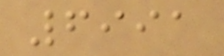6991
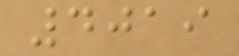4019
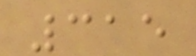315
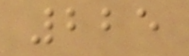225
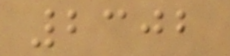2302
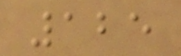125
